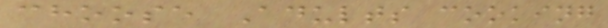choose Adults cooking
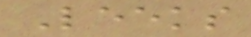Leeks
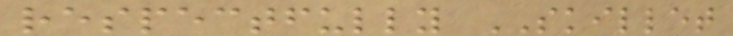respectfully SKILLET
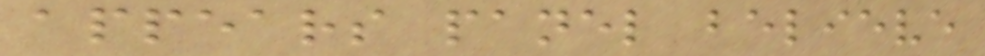appears panel believe
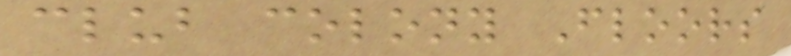club colony Floors
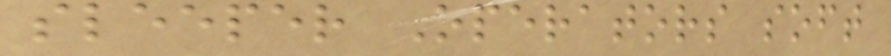sleeper Operators soft
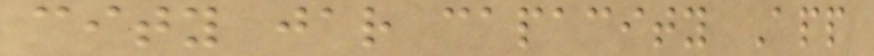city jar capacity App
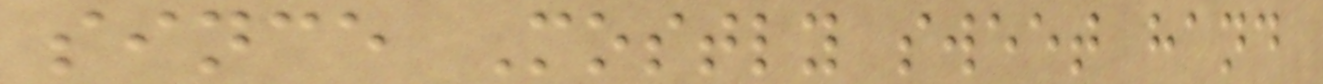since Mostly sweet hand
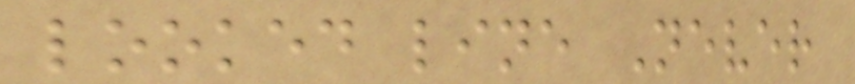looked line Never
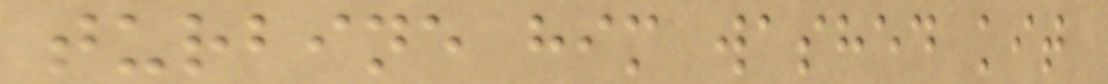turbine him washed kit
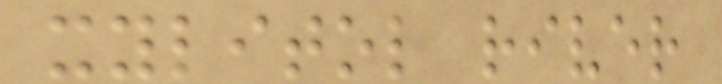xylitol river
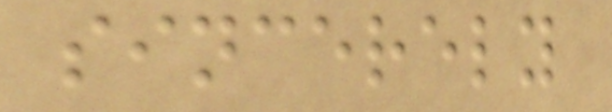sincerely
